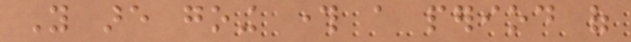You are going through a period of
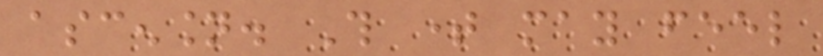ascension. This time may feel
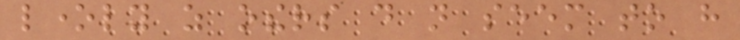lonely as others do not seem to have
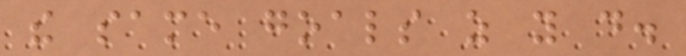the same goals as you do.
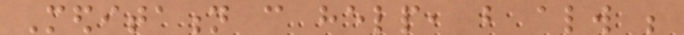Meditation can help, but always be
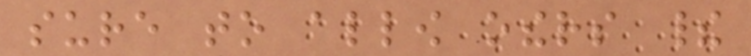sure to allow others their
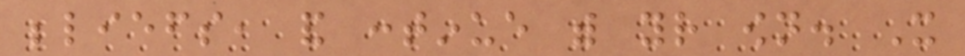beliefs, and continue with your own. It
